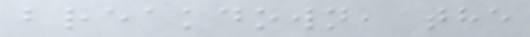breakdown, the
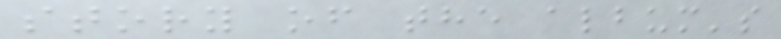story of the album's
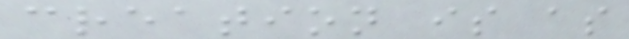creation is as
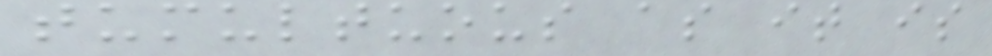tumultuous as it is
